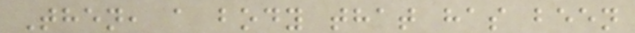Then, a body that has been
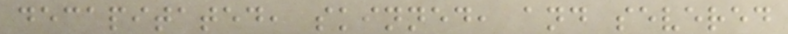decapitated, skinned, and severed
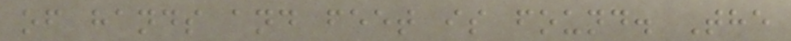of hands and feet is found. The
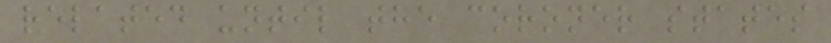related until the coroner states
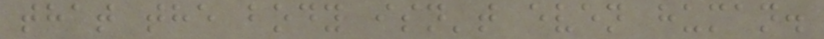that the body isn't even human.
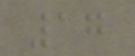17
